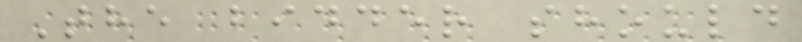The bidder should
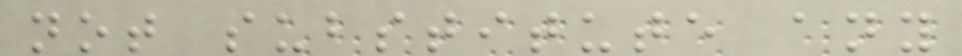not substitute any
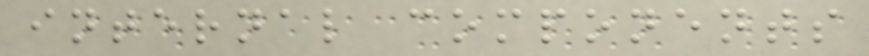internal components
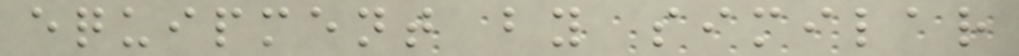equipment by similar
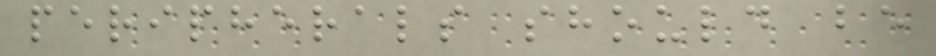peripherals should be
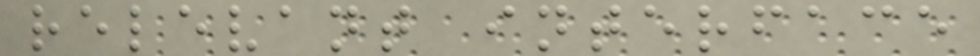relevant interface
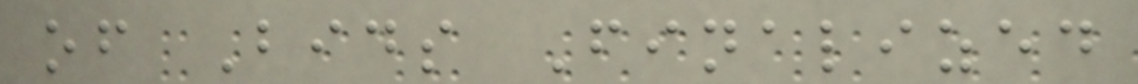of Bids Finalized
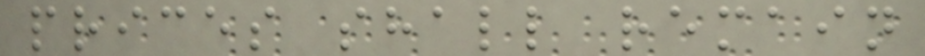prices shall remain
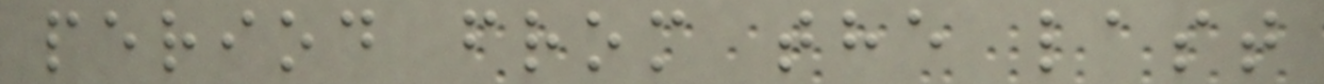period from the last
